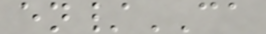en/CA
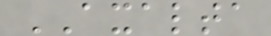AXALTA
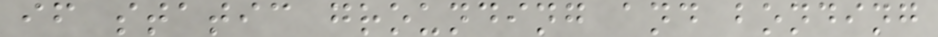if static grounding and bonding
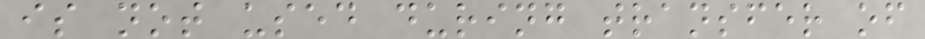is not used during transfer of
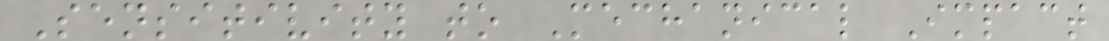Sensitivity to Mechanical Impact
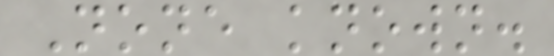None known.
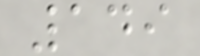149
